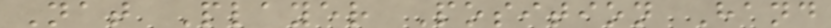Nat Player Position Hand
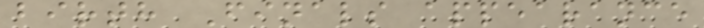birth Finals appearance
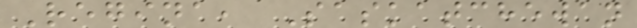Regina, Saskatchewan
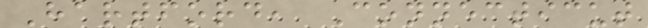Hartford, Connecticut
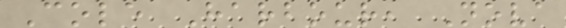Cole Harbour, Nova
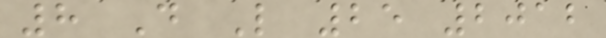8 D L 25 2012
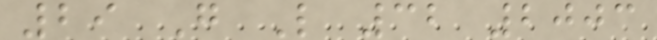29 G L 32 2003
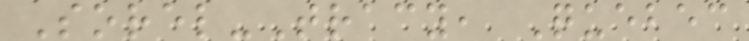Sorel-Tracy, Quebec
